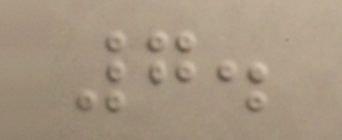7.
